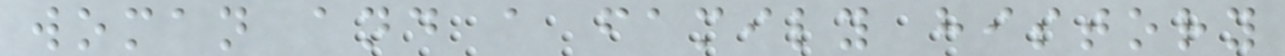woman and a family history
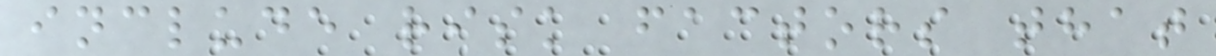include risk factors that
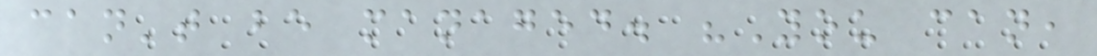can't be managed. "You can,
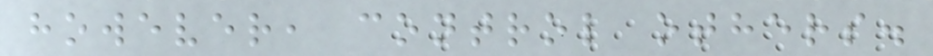however, control others.
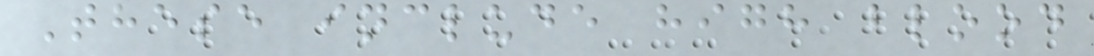These include high blood
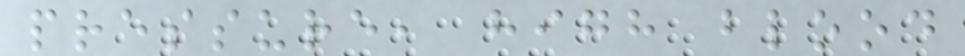pressure, high blood
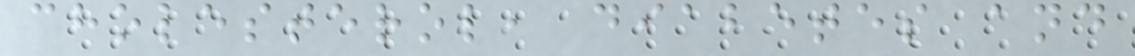cholesterol, diabetes and
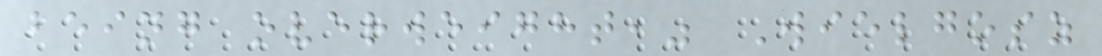being overweight," Wielgosz
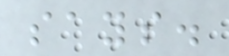says.
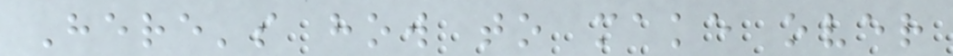Here's how to make over
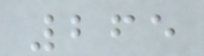265
